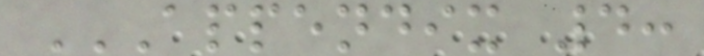APPENDIX 4:
